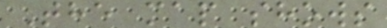The map shows
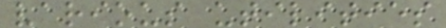various utilities
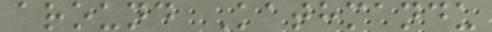around Kathmandu
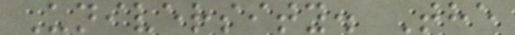University. The
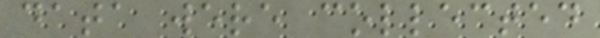data were collected
